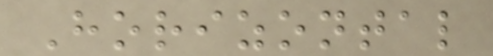Horizontal
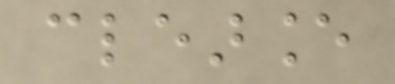clearance
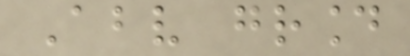Above ground
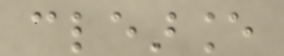clearance
